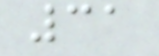31
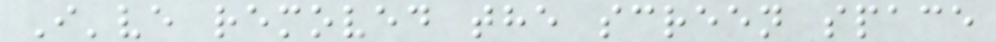I've removed the screen space
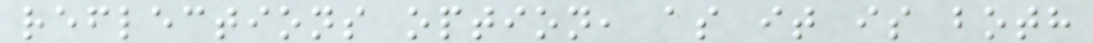reflections option, as it is both
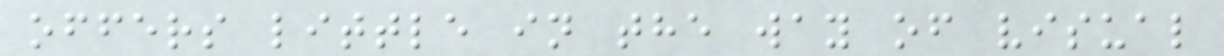offers little in the way of visual
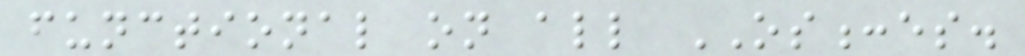functional on all OS:es.
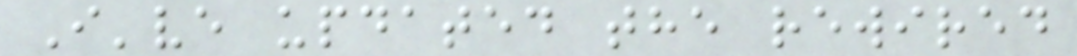I've updated the rewired
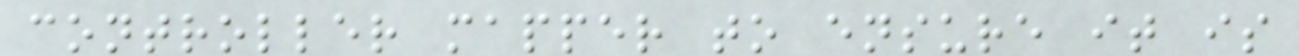controller mapper to ensure it is
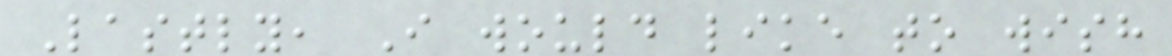Lastly, I would like to wish
